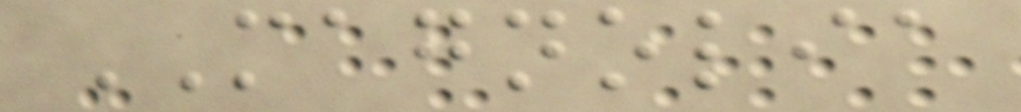MAGNOLIA
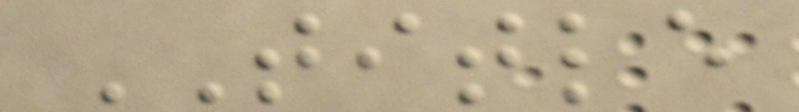TITLE
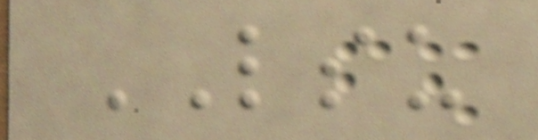LSU
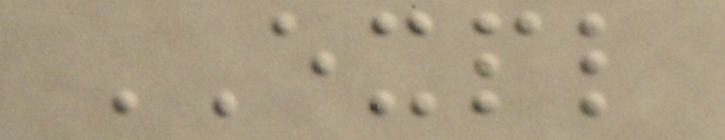EXPL
